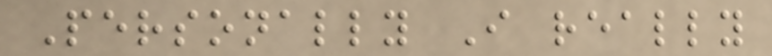Personally I really
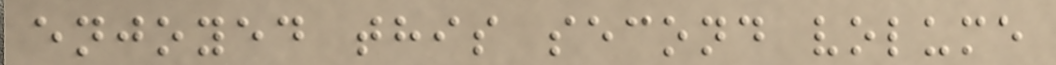enjoyed this second volume
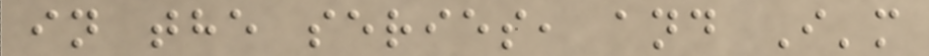in the series, and I'm
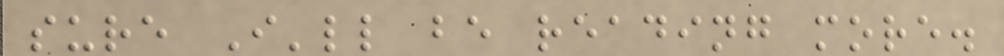sure I'll be reading more.
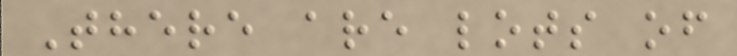There are lots of
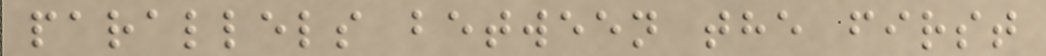parallels between the first
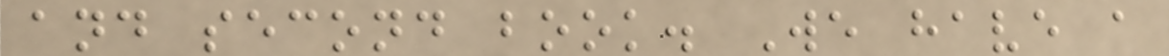and second book. We have a
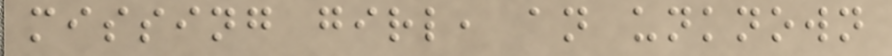missing girl, an unknown
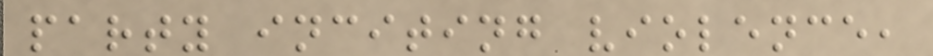party inciting violence,
